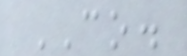CO.
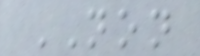NON
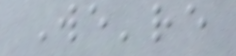We're
